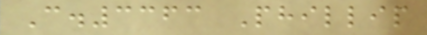C.3363 Phillip
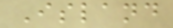Island
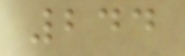244
